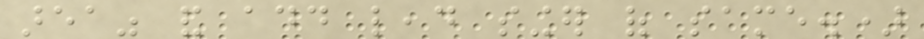area" and add lead singer of same.)
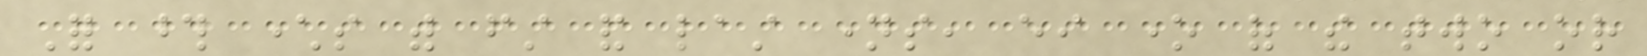For those characters with first and last names, either one of the two or
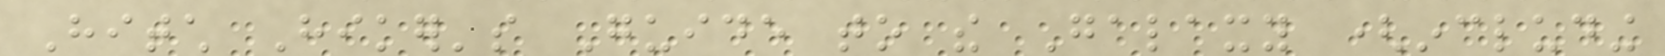Hitch Hiker's Guide to the Galaxy (including
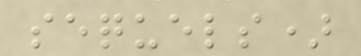sequels)
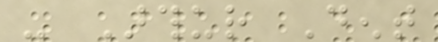- Arthur Dent
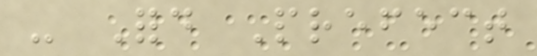- Ford Prefect
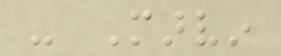- Marvin
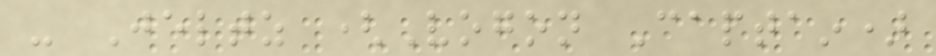- Jeltz (Vogon Captain)
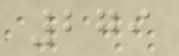279
